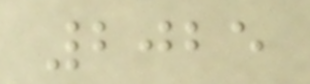2025
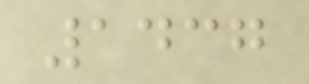1437
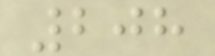208
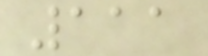111
